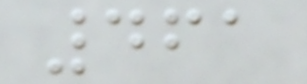461
